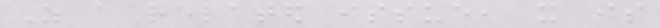As a related issue, it is
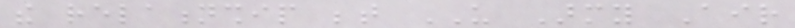the relationship between US Army Air
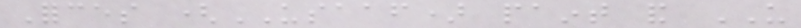Forces (USAAF) paint and US
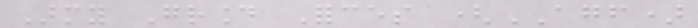Army Ground Forces (AGF)
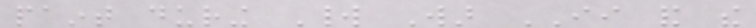paint during World War II and the
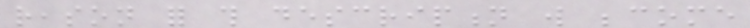reason for this description will become
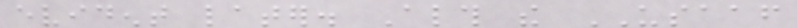evident later. Although the USAAF
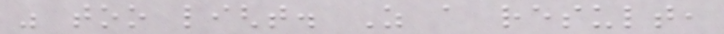was too light. As a result,
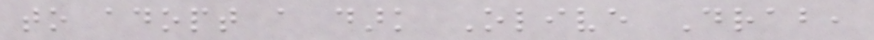to adopt a dark Olive Drab,
